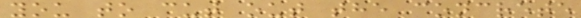you to cut out the concrete
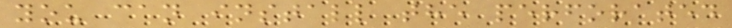you can install the perforated
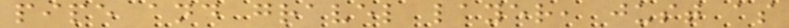pipe and gravel layer, just as
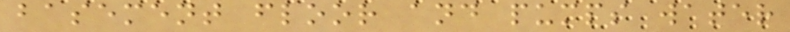basement floor and pumps water
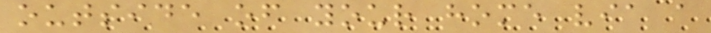outside of your home via a
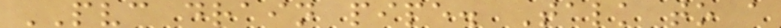PVC drain pipe. Talk to a
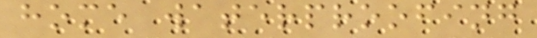home waterproofing
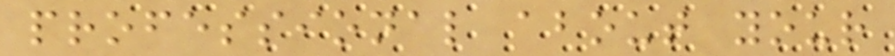professional about your
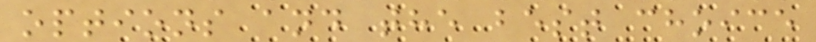options and the best choice
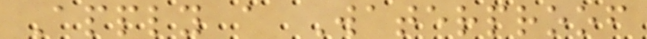Apply a Waterproof
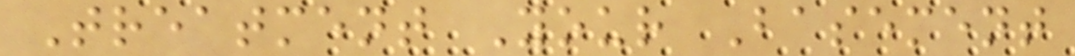Treatment Your Basement
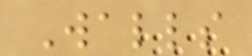Walls
